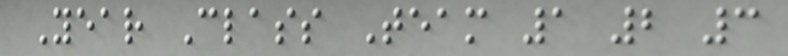Year Class Team 1 2 3
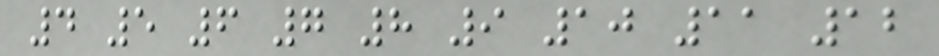4 5 6 7 8 9 10 11 12
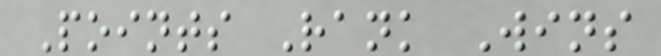Points Rank Wins
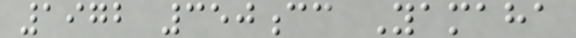1972 350cc Yamaha
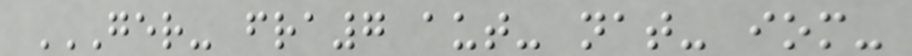GER- FRA7 AUT- NAT- IOM-
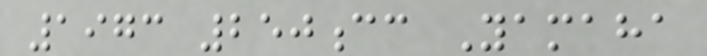1973 250cc Yamaha
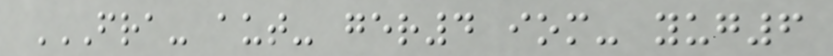FRA- AUT- GER4 IOM- YUG6
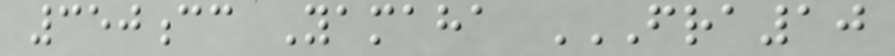350cc Yamaha FRA10
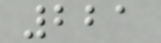221
